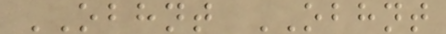OBHNT OBHNT
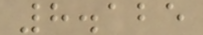8.125
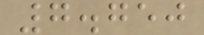7.750
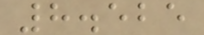8.525
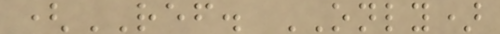(REF. ONLY)
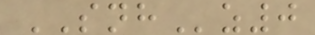SNHz0
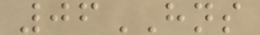06HNS
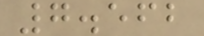7.562
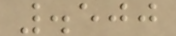.500
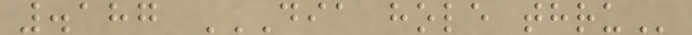.187 DIA HOLE THRU
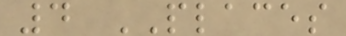4 PLACES
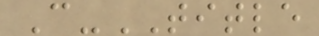C-TITLE
